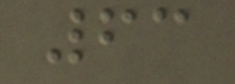63
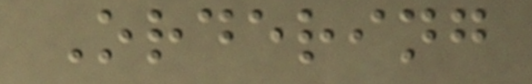Ordering
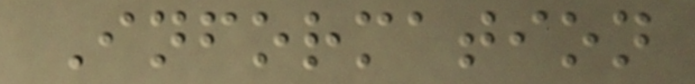Information
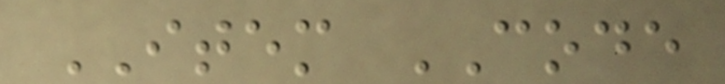ITEM CODE
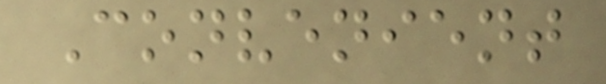Convenient
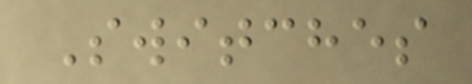Switches
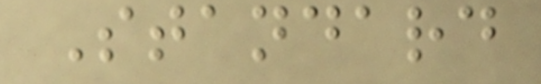Standard
